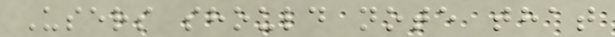Users should note that
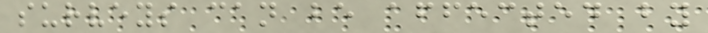surveys can be affected by
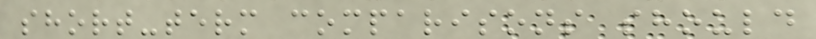short-term comparisons should
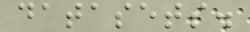datasets.
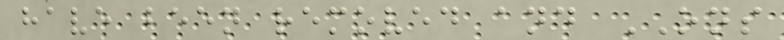have been removed and ONS
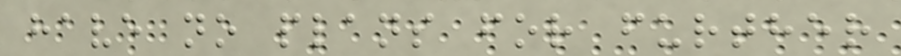have no plans for further
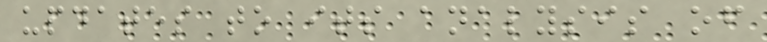updates to its analysis of
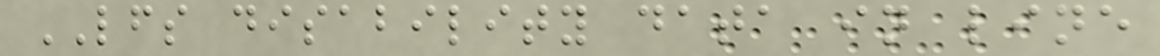LFS disability data in line
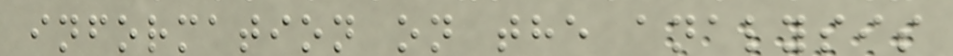information on the analysis
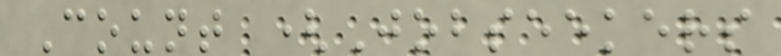Count (Jobseekers
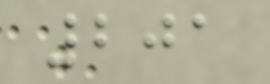201
